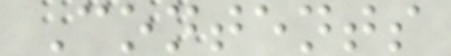Contents
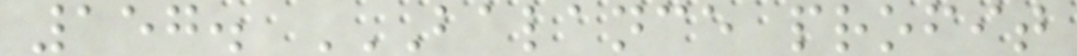157. BALANCE PROFIT
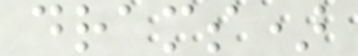drams)
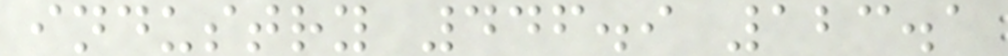industry 446.9 123.1
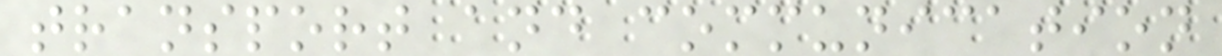transport and communication
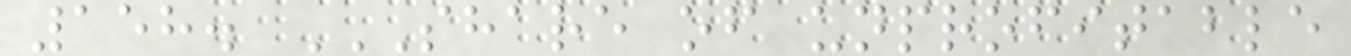158. SHARE OF UNPROFITABLE
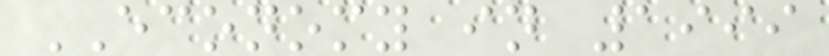ECONOMY in 1999
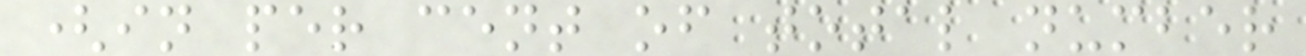(in per cent of total number
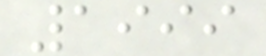1999
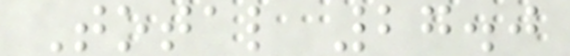Total 27.0
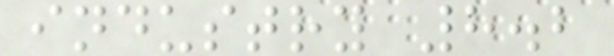industry 8.2
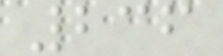236
